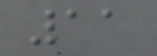11
